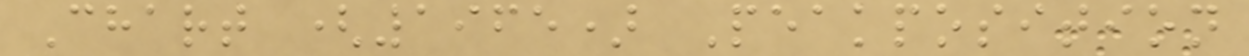Chart (1965) Peakposition
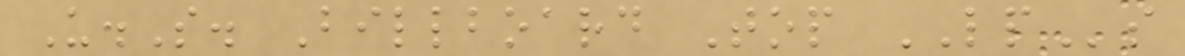U.S. Billboard Top LPs
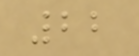22
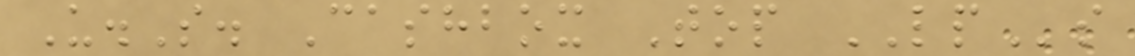U.S. Cashbox Top LPs
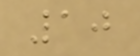10
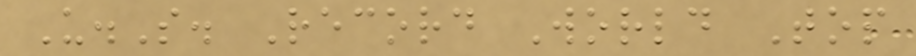U.S. Record World Top
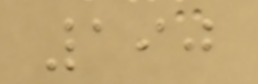190
